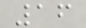16
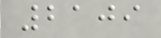2109
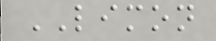LIMON
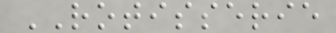ROTISSERIE
